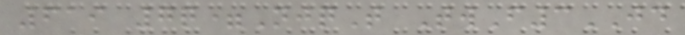619 7q=NjqT TwF3JD
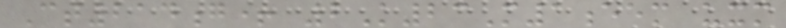Ct214g+ 2K23M1eem uxm
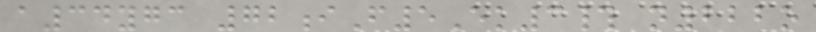a34ygc 72iF5Ek3# n222o
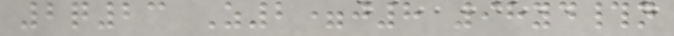2q23 Z2=j8 98yd#n
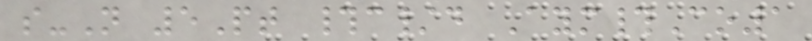s-N 5Pt #c/d Aym#Co1
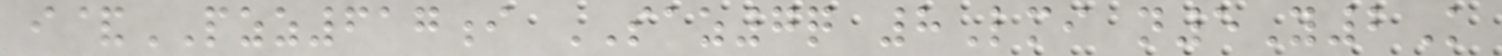i&PZZ617i SAZ7q 8Lmi n5Y2K
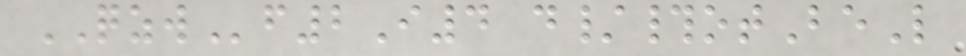QZWf2I4 d/#otBeL
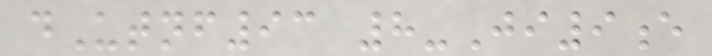dUtnf93 8-Ji9e
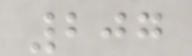207
